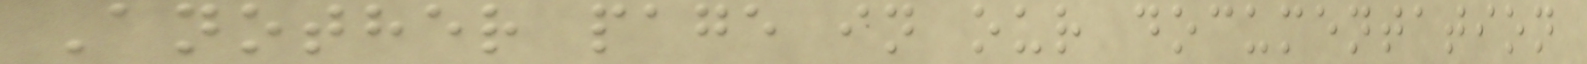Another page in our documentation
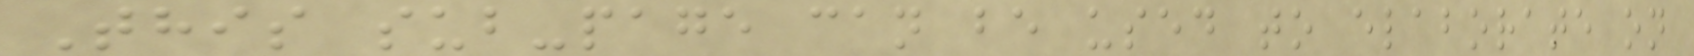This sub-page can be used to elaborate on
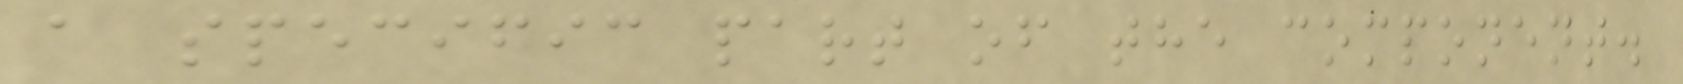a specific part of the component.
